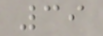39
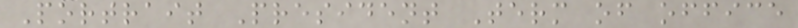Portrait President Term of office
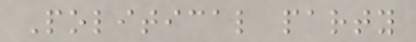Political party
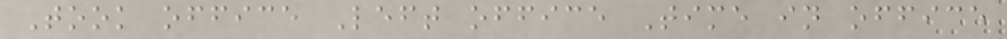Took office Left office Time in office
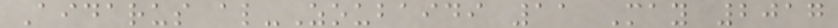Aidarus al-Zoubaidi 11 May 2017
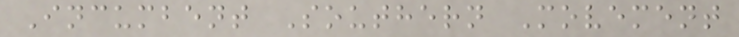Incumbent Southern Movement
